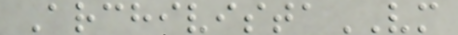ArchivistaVM
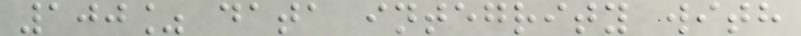100% data integrity with
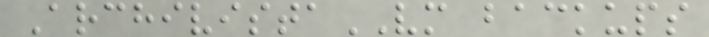ArchivistaVM backups
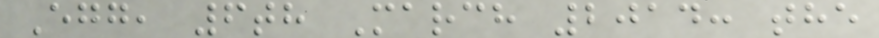Egg, 6th March 2014: the
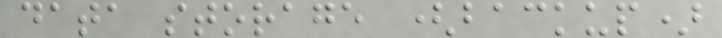data storage (backup)
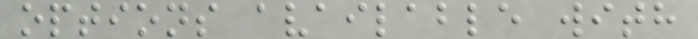options available with
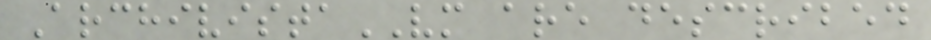ArchivistaVM are described
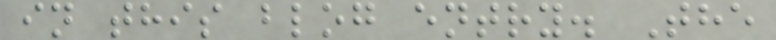in this blog entry. The
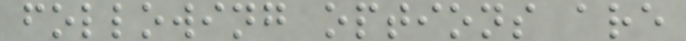following options are
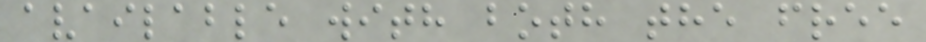available with both the free
